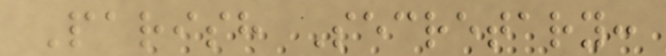Parish Secretary:
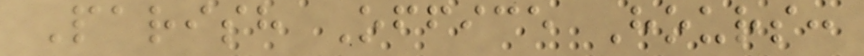Parish Office Hours:
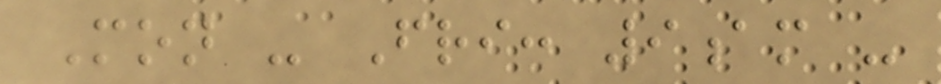Mon - Fri: 9am -
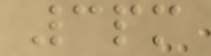3pm
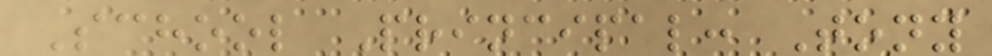School Principal: Tony
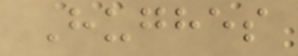Hughes
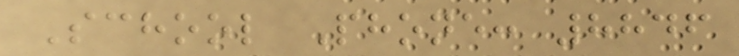School Phone: 8846
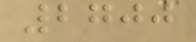2700
